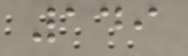149
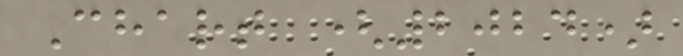Chart (2024)
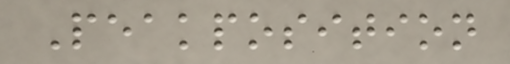Peakposition
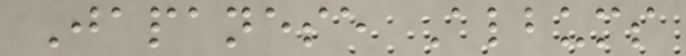Japanese Albums
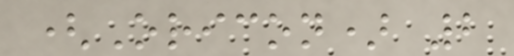(Oricon) 2
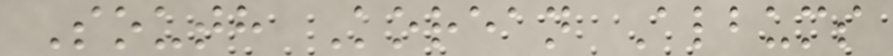South Korean Albums
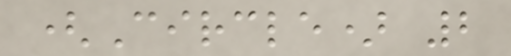(Circle) 2
